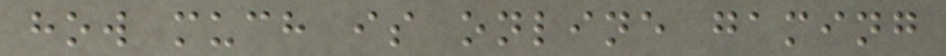how much is online gaming
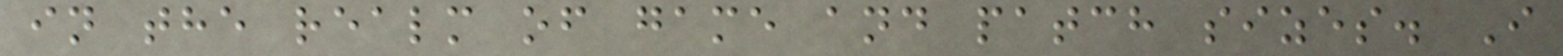in the realm of game and patch sizes. I
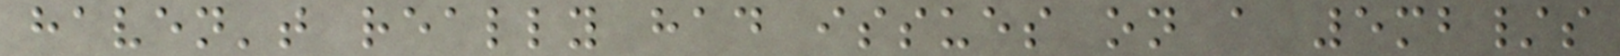haven't really had issues on a 5mb/s
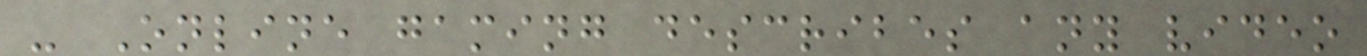- Online gaming describes any video
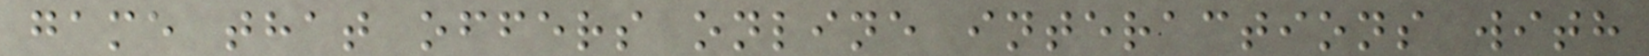game that offers online interactions with
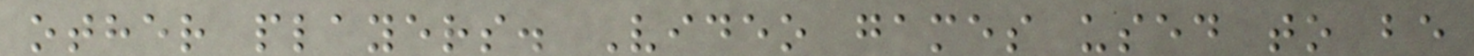other players. Video games used to be
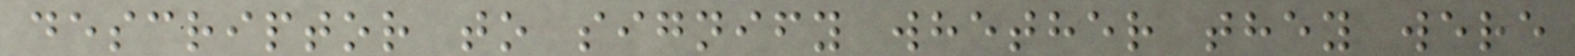descriptor to signify whether they were
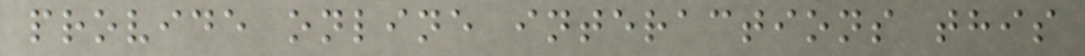provide online interactions this
